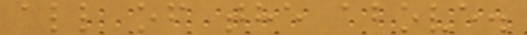all of the above.
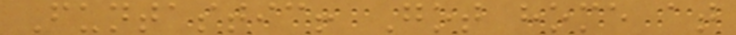Funtastic! Got home at
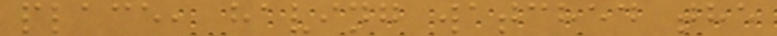place, having watched the
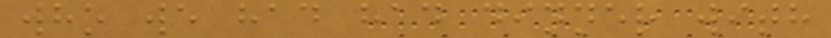who we had had dinner with
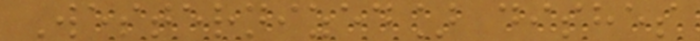Westernized] dishes
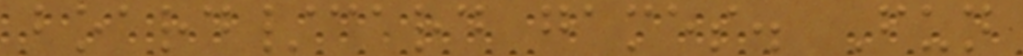board/card games. Fun
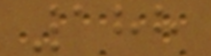188
